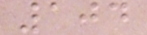104
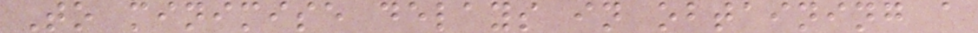To minimise delays in obtaining a
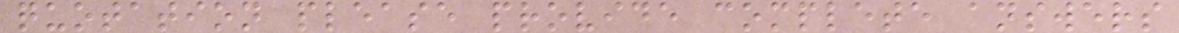quotation please provide complete answers
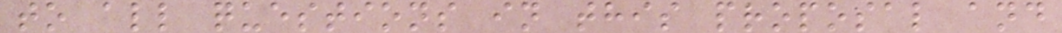to all questions in this proposal and
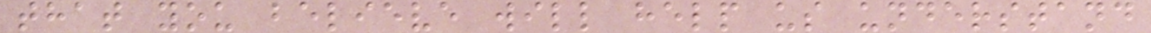that you believe will help us understand
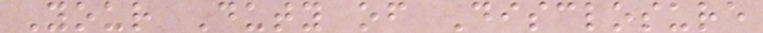Your Duty of Disclosure
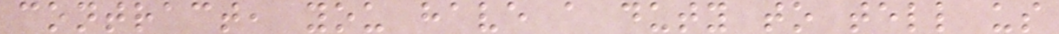contract, you have a duty to tell us
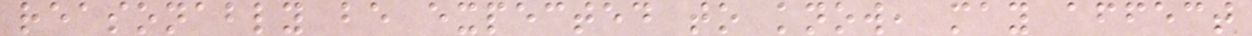reasonably be expected to know, may affect
